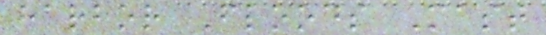harbor Floods Mast
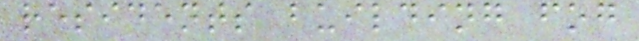residents building fog
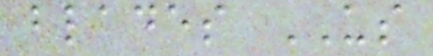blades US
